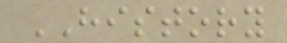HISTORY
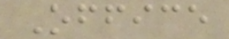Office
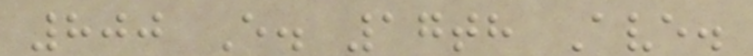800 E. 17th Ave.
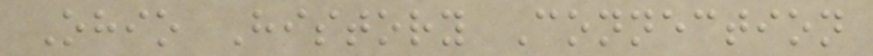Ohio History Connection
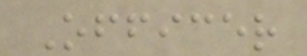Officer
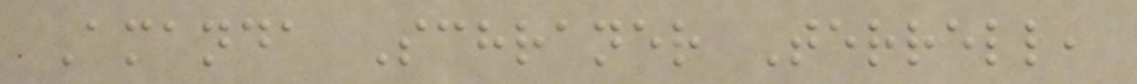Amanda Schraner Terrell,
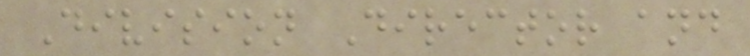Division Director and
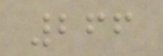266
